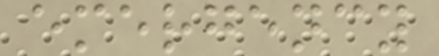emergency
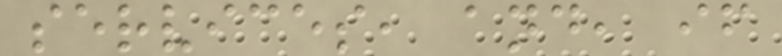services, and, if
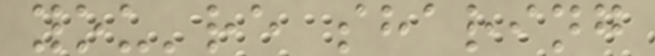you're sharing
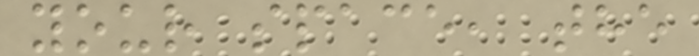your space, the
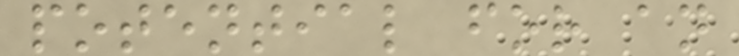potential for an
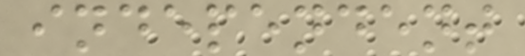independent
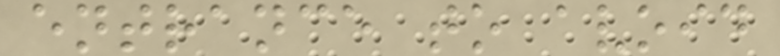entrance to avoid
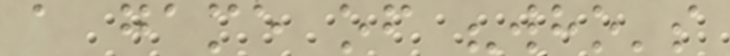a game of "who's
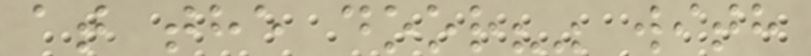at the door?" with
